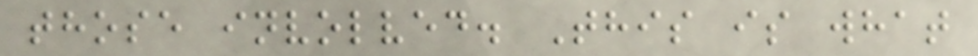those involved. This is what
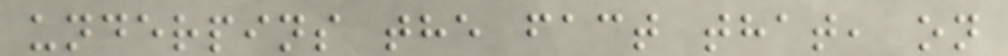underpins the fact that, on
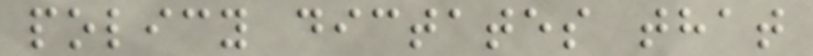policy dictates that
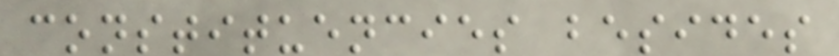constituencies besides
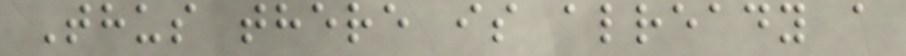Thus there is already a
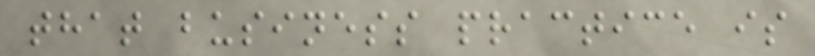that business practice is
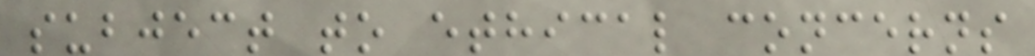subject to ethical concerns
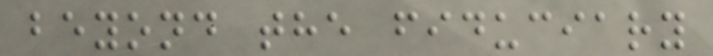beyond the fiduciary
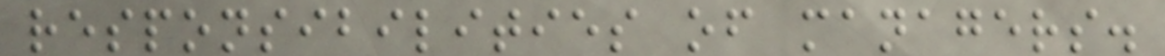responsibilities of managers.
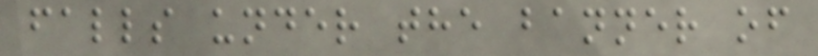falls under the banner of
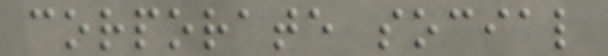corporate social
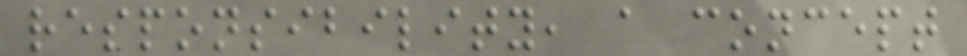responsibility, a concept
